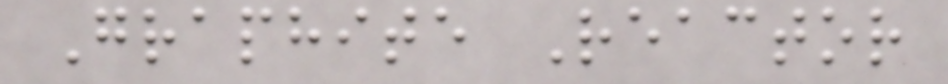Graphite Reactor
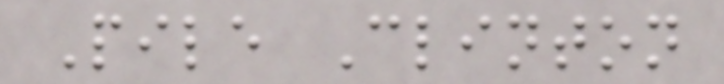Pile Clinton
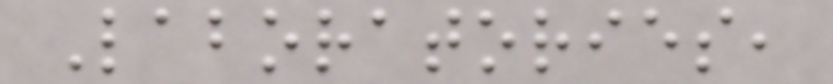Laboratories,
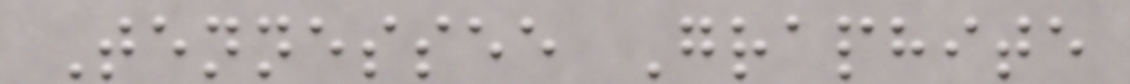Tennessee Graphite
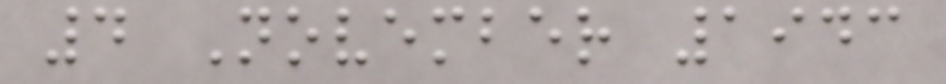4 November 1943
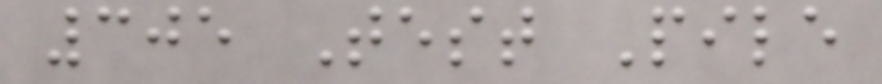305 Test Pile
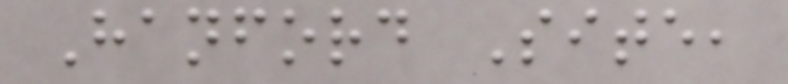Hanford Site,
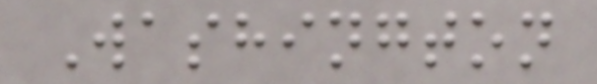Washington
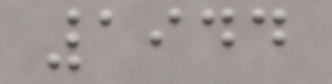1944
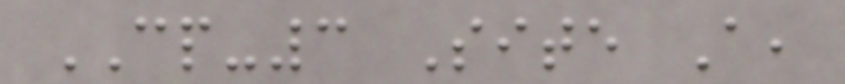CP-3 Site A,
